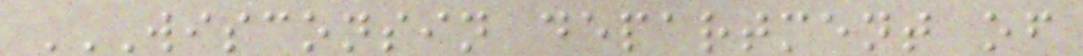WISCONSIN DEPARTMENT OF
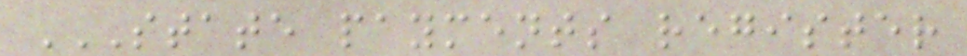STATE PAYMENTS REGISTER
